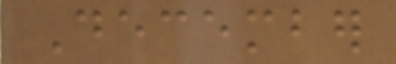December
